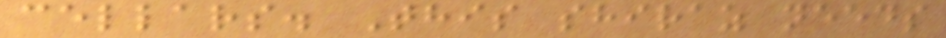cellars. This shiraz needs
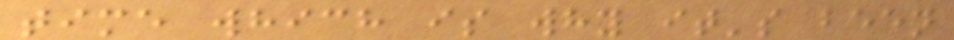time which is why it's been
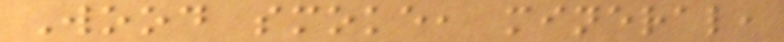Wood smoke, mineral,
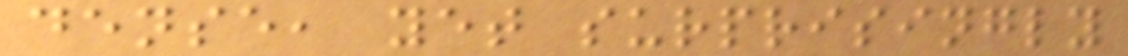dense, yet surprisingly
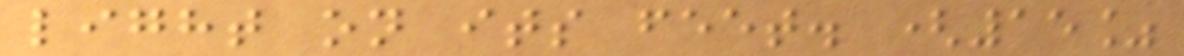light on its feet. (15%
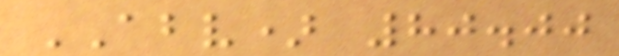ABV) 80.00
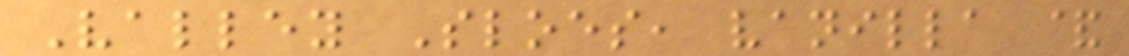Valley Sloes, vanilla &
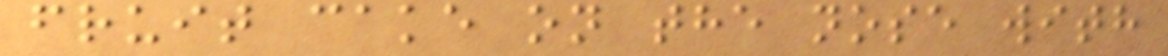fruit cake on the nose with
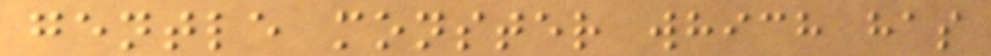gentle monster which has
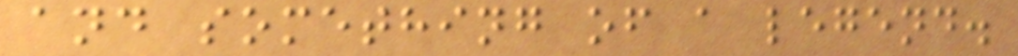and something of a legend.
